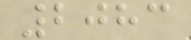2083
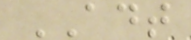ADT
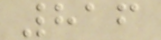816
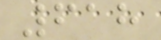618
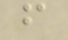f
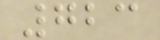723
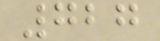727
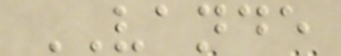VANDE
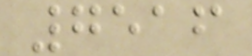7516
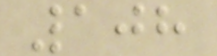108
